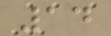14
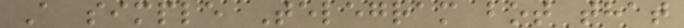A simple Telegram bot that
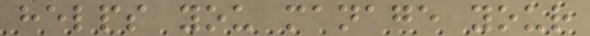helps you manage your
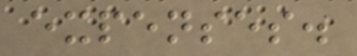expenses.
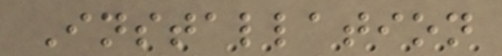Installation
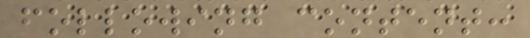following content:
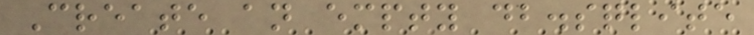Create an empty db.sqlite
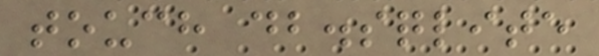touch db.sqlite
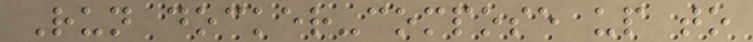Run docker-compose up to
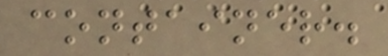container.
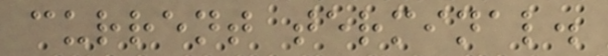current terminal.
